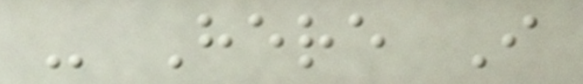- Here I
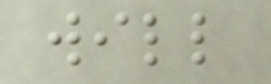will
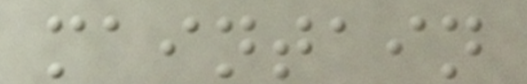maintain
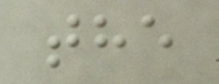the
